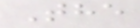The
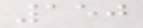150
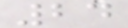24
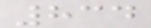834
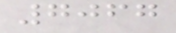7067
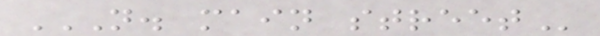N. MAIN STREET
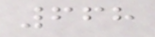668
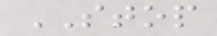STOP
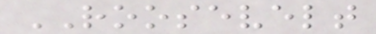ROOSEVELT
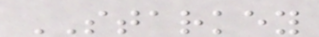STARKEY
